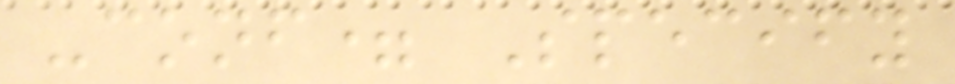-conf= Specify
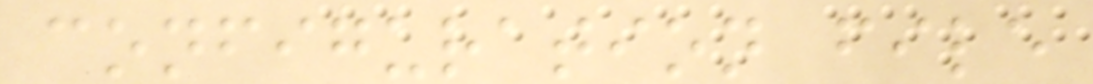configuration file
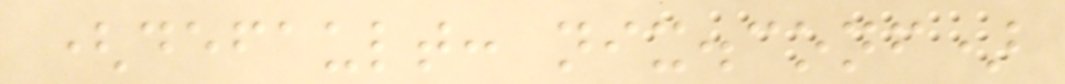(default: nix.conf)
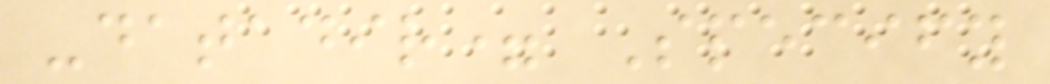-datadir= Specify
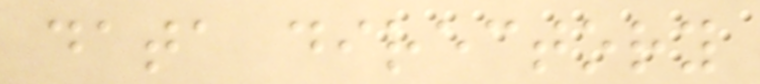data directory
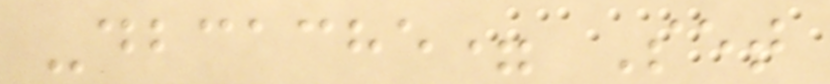-dbcache= Set
